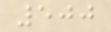500
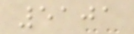5101
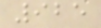925
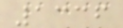1336
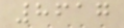8617
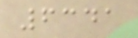6341
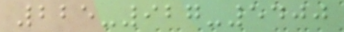225-927-5400
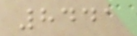8441
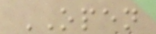OPEN
